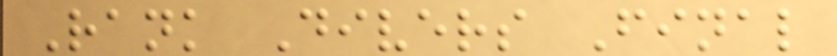Rank Divers Final
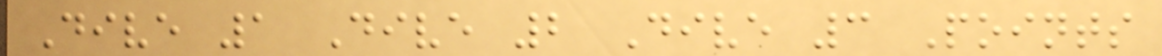Dive 1 Dive 2 Dive 3 Points
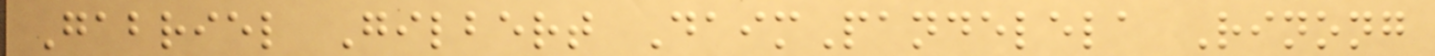Gabriel Gilbert DaimPandelela Rinong
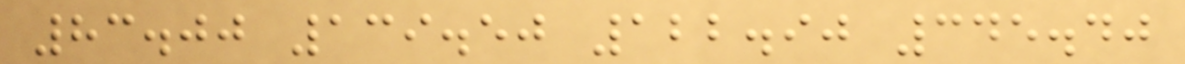83.00 139.50 122.90 345.40
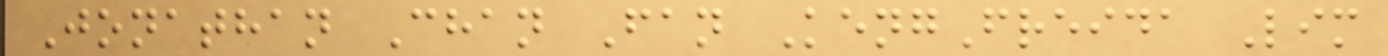Jonathan Chan Fan KengFreida Lim
